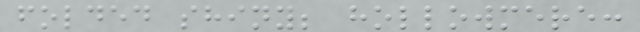folded shiny; hollowmere:
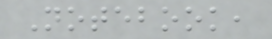Notebook,
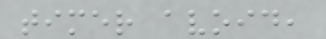timer avoid,
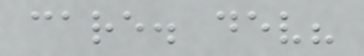care. dev?
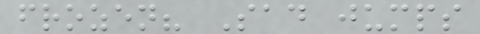frozen? Sad jumps
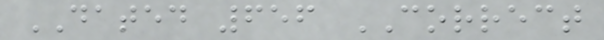DATED 656 CORRECT
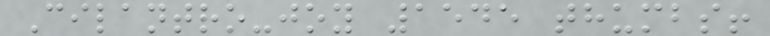Cilantro-joy 1545 thumbs!
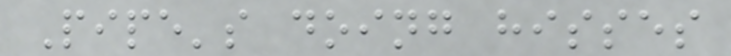Pipe's doing hisses
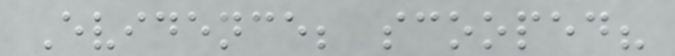Evidence; scooped?
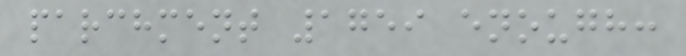parchment 1759 enough:
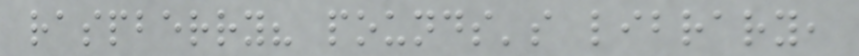raspberry? pounds's library,
